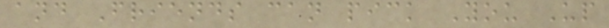and Friends can pick You Up
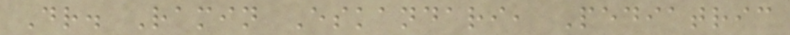Dr. Ramin Eskandari, Pediatric
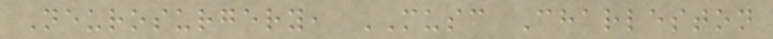Neurosurgery, MUSC Charleston
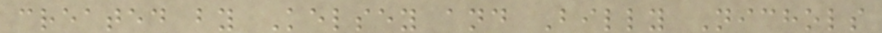created by Kelsey and Billy Nichols
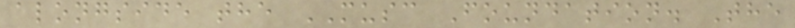alongside the MUSC Foundation. The
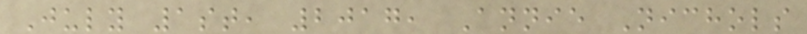July 1st, 2017, Annie Nichols
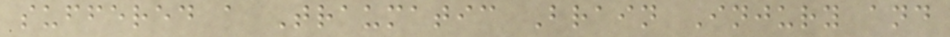suffered a Traumatic Brain Injury and
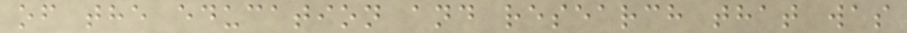of the education and research that was
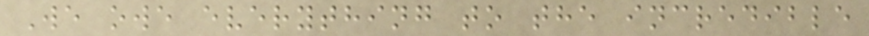We owe everything to the incredible
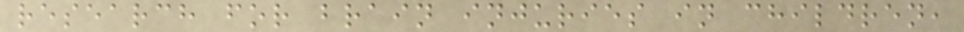research for brain injuries in children,
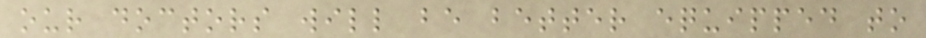our doctors will be better equipped to
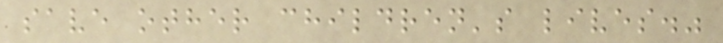save other children's lives."
